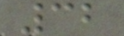32
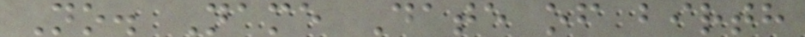No. Name Date of birth
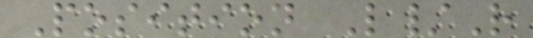Position L/R
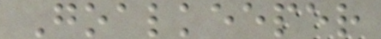Goalkeeper
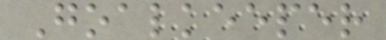Goalkeeper
